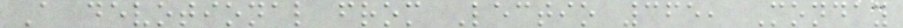A devotional from Lectio 365, Monday
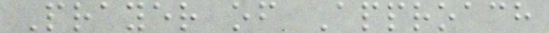Prayer of Approach
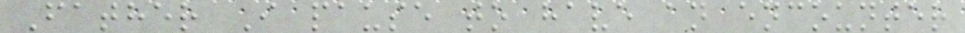Father I pause to have an encounter
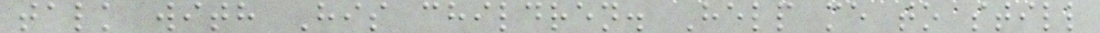talk with His children. Help me to still
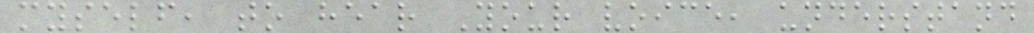myself, to hear Your voice, understand
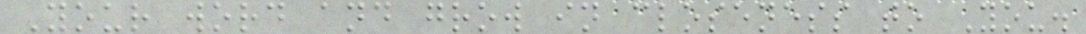Your word and grow in closeness to You.
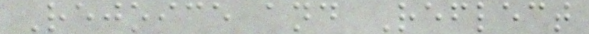Rejoice and Reflect
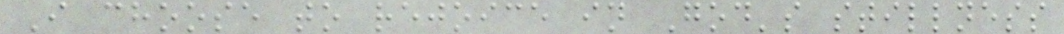I choose to rejoice in God's stillness
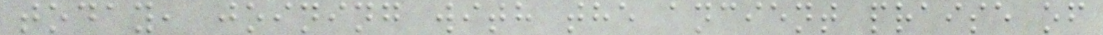today, joining with the ancient praise of
